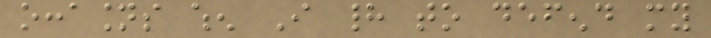occasions when I had to defend my
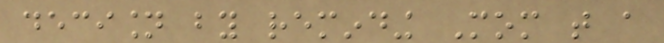decision by reminding Mom that a
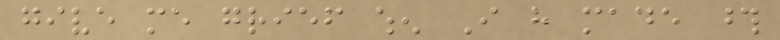give me grief when I have made those
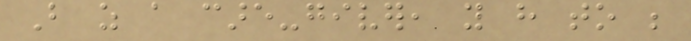But as a care-giver, you have to be
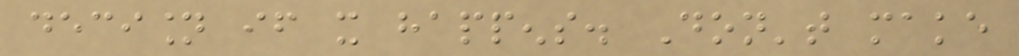decision if it happens. Don't make
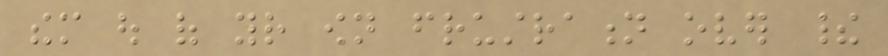them out of your own frustration over their
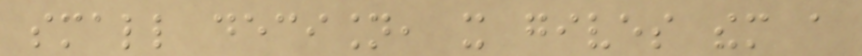small decision, it gives them a
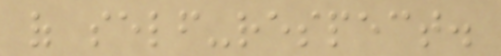of self-respect.
